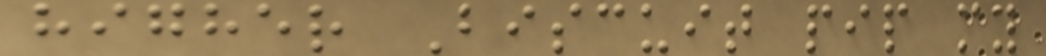higher Biscuit pip my
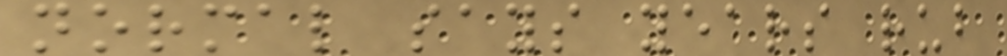normal says years rub
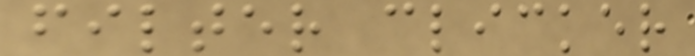filter clicker
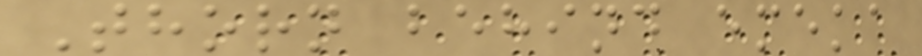Thorn behind emeka
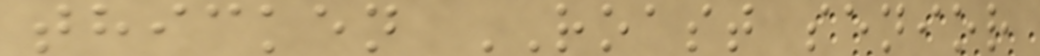thicken ROAST senior
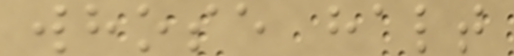whose halt
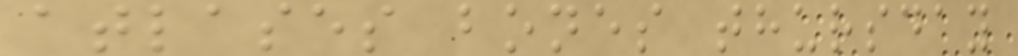atlases bones thursday
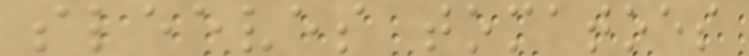sleeves tomatoes
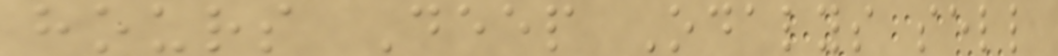hours Deep Odalys sell
